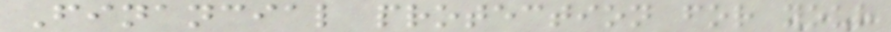Financial protection for your
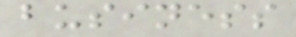business
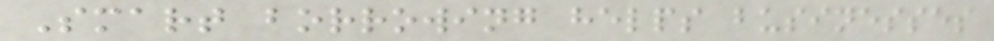Smart borrowing helps businesses
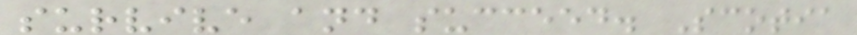survive and succeed. Scotia
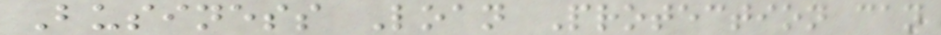Business Loan Protection can
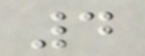4
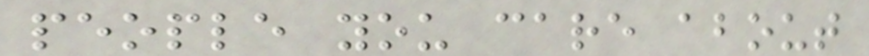people you care about
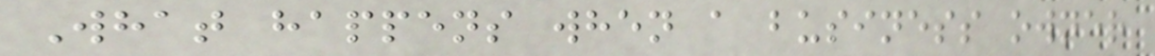What happens when a business owner
